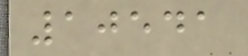10541
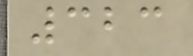323
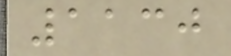1130
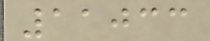11033
